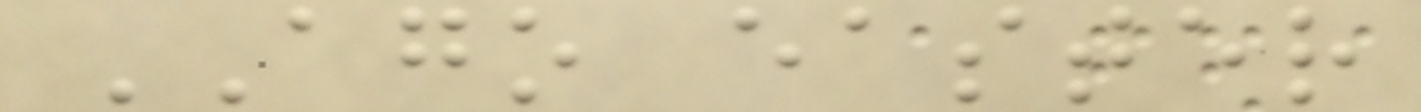AGO easter
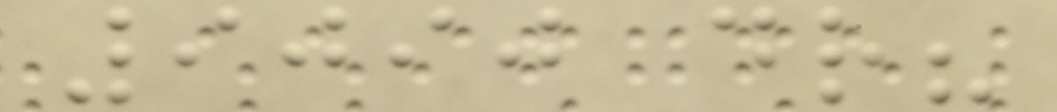9090 dr?
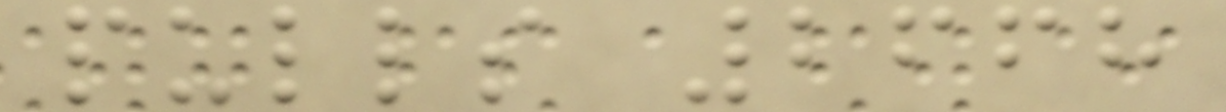pulls 2668
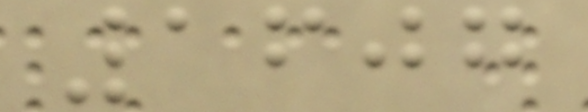1607
